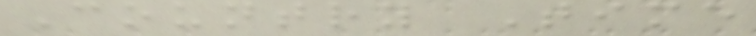Country Time
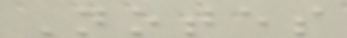Notes
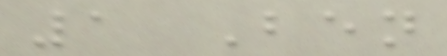1 Ben
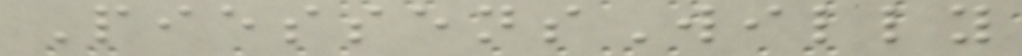PiessensWilly
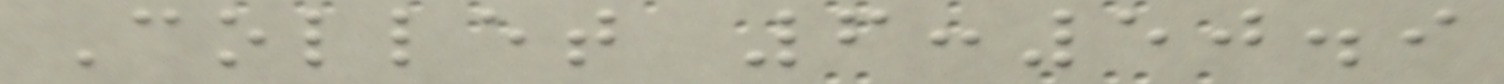Collet 6:50.9
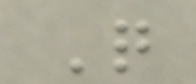Q
